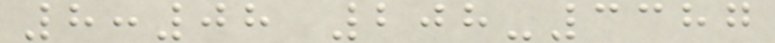8:08 208-3387
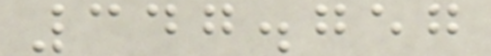347.757
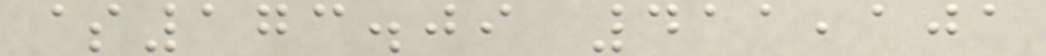$173.09 411,101
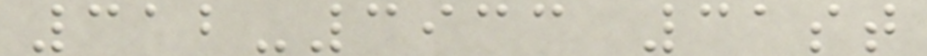312-3933 31st
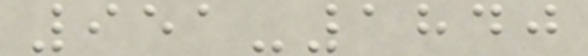951-1840
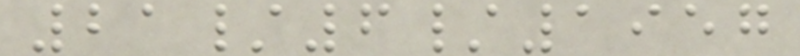21/6/1957
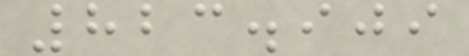823.909
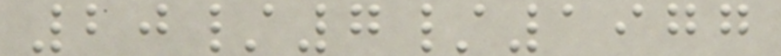20/7/1977
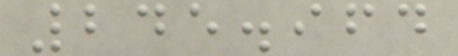245.964
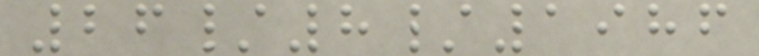26/8/1986
